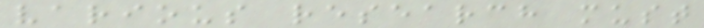various research must
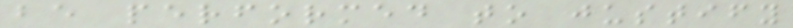be performed to justify
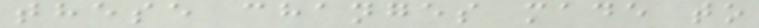these changes made to
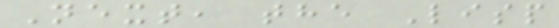Next, the Lisp
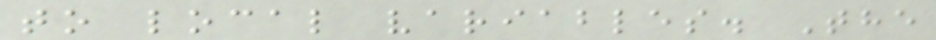to local variables. The
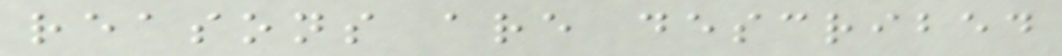reasons are described
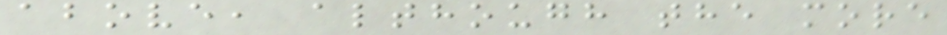above, although the more
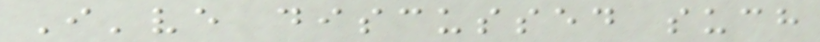I've discussed such
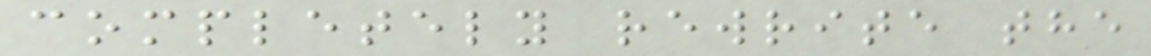completely rewrite the
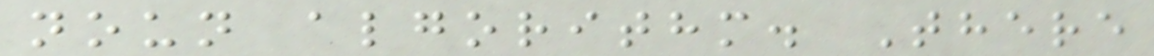noun algorithm. There
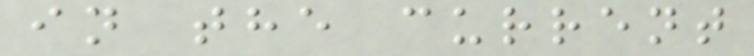in the current
